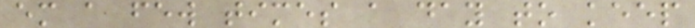em a few times a day to keep
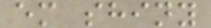em shiny
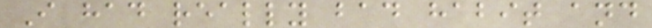I had really bad habit and
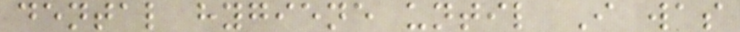dental hygiene until I was
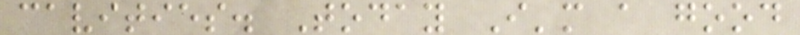cavities. Today I'm a good
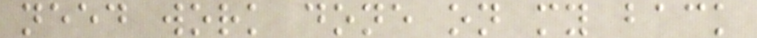need work done on my back
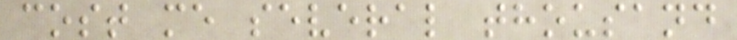cost me several thousand
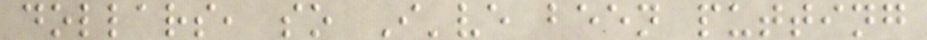dollars, so I've been putting
